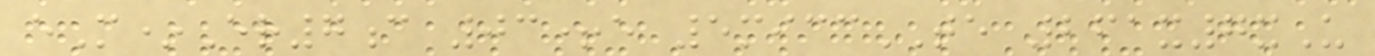eM*Er7c 03+e 5miccTE 261x7xU
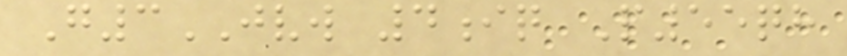G3JVW 4iq P55qh
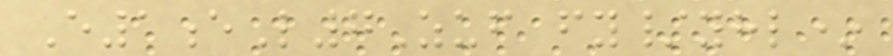E1eL7Zuf fy/yhl*
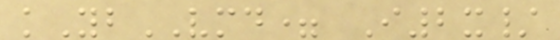kYbVMD= I2x/
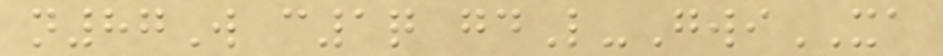n87W c1q gdL-GwiXA
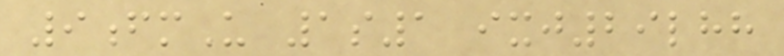9fmU 1s1 ixj29lhh
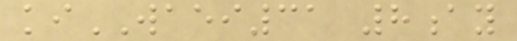kiWAEI31 8ay
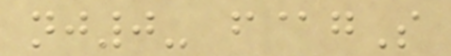nj0- f@gS
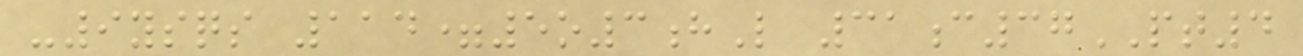-9ysqs 114=5o3hL 31c37PT4
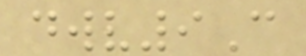dwv9C
